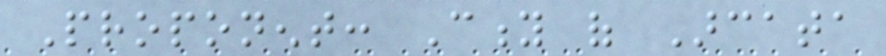Proponent: City of Arcata
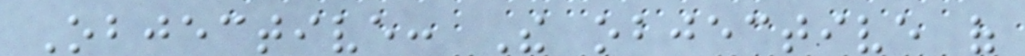Objective: The objective of
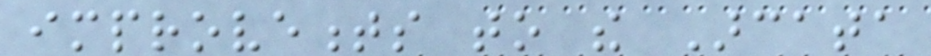improvements to the Arcata
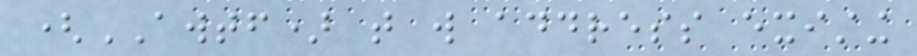(AWTF) that will address existing
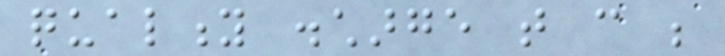quality discharge that can be
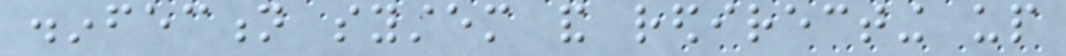disinfection system and redirecting up
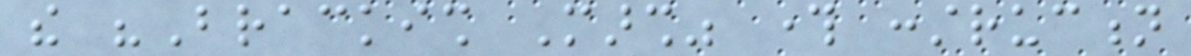the "Brackish Marsh" through construction
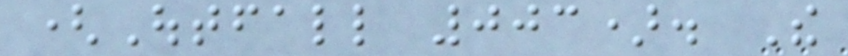(Outfall 003). The
